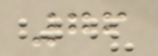76
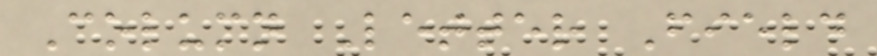Column Letter Field
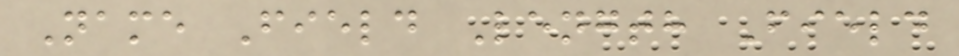Name Field Length Field
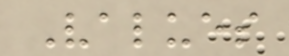Values
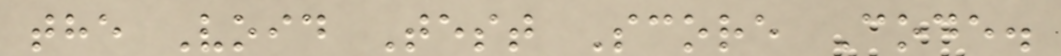the Void Test Score Code.
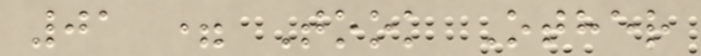01 = Took Other
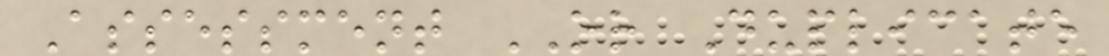Assessment OR Duplicate
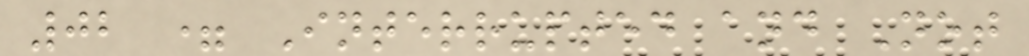02 = Interrupted and Not
